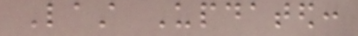Last Updated:
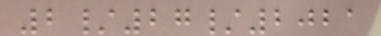2/27/2021
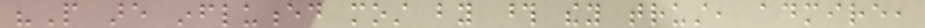"People are influenced most by those they trust, admire,
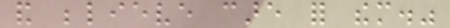and believe care for them."
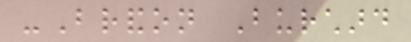-Brandon Burchard
